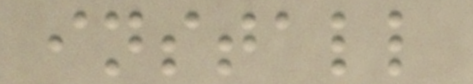install
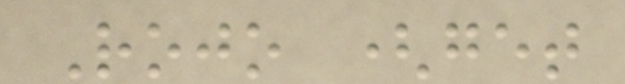Rojo (get
